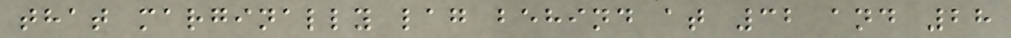that marginally lag behind at 32 and 28
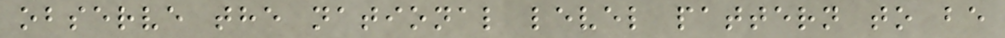observe the national level pattern to be
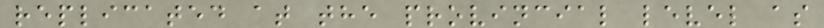replicated at the provincial level as
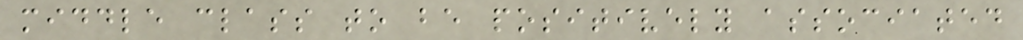middle class to be positively associated
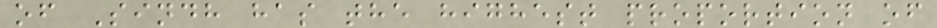of Sindh has the highest proportion of
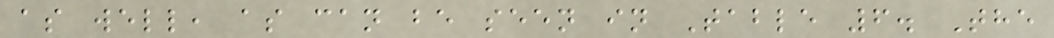as well, as can be seen in Table 6. The
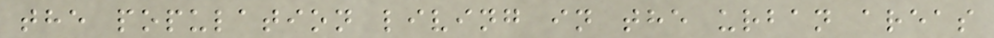the population living in the urban areas
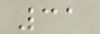31
